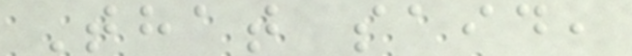That said,
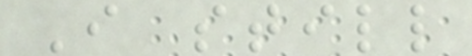I still
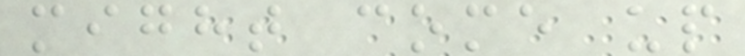might come up
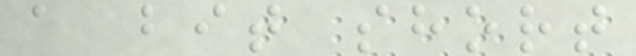a bit short
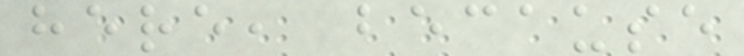here, because
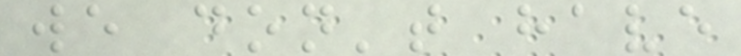we don't have
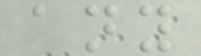any
